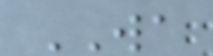WA
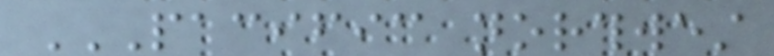PACIFIC NORTHWEST
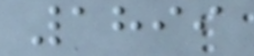1899
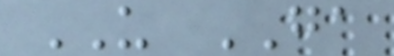US GA
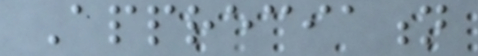Appreciation
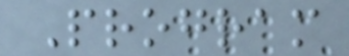Program
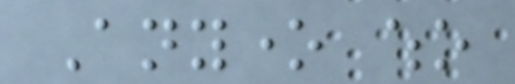Anyone who
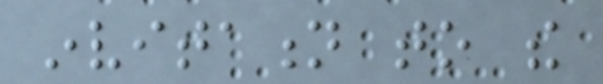invitation to the
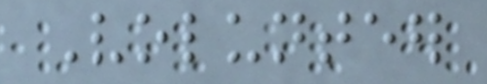Volunteer
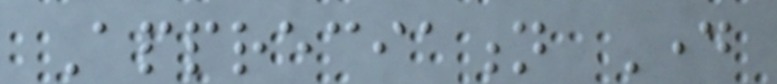Appreciation Day
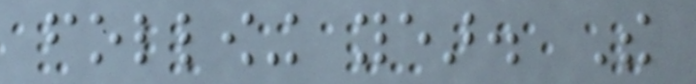following year. The
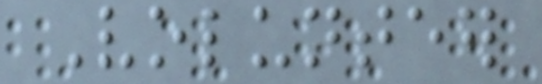Volunteer
